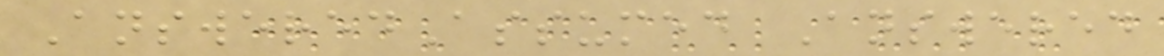AnsweredAssumed Answered
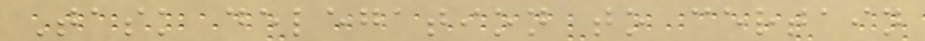Task delegation to certain
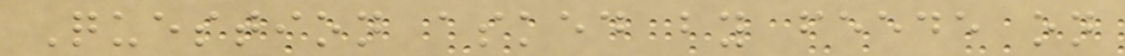Question asked by feede on
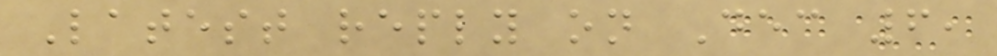Latest reply on Dec 6,
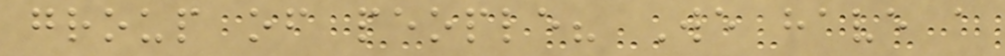group of people? We have a
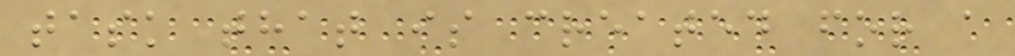task that is created for a
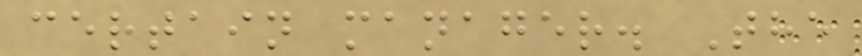certain manager. The
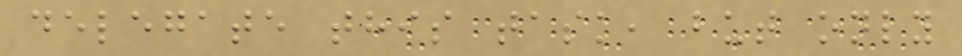delegate this task, but only
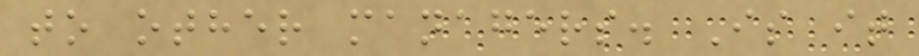to other managers. Is it
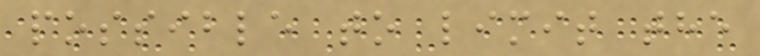possible to limit the
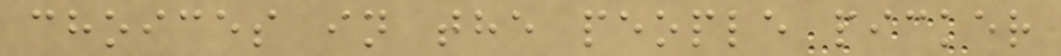choices in the people picker
